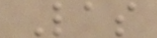Las
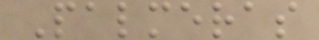Palmeras
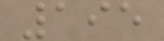195
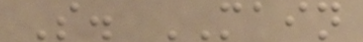S. MAIN
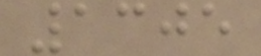1305
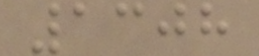1308
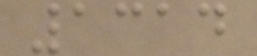1314
